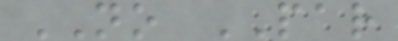NO PAR
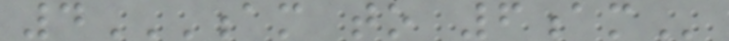4AM TO 6AM
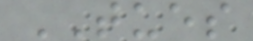TUES
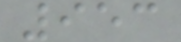953
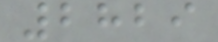2829
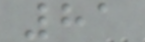81
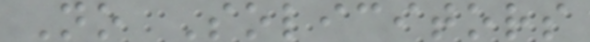No Solicitors
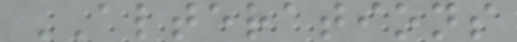ALTERATIONS
